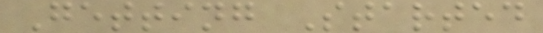Getting Started
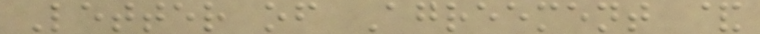Letter of Agreement &
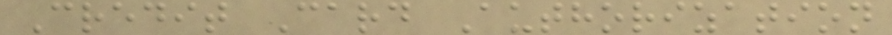Credit Card Authorization
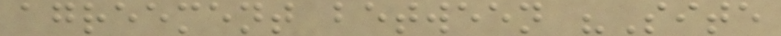agreement between "Site
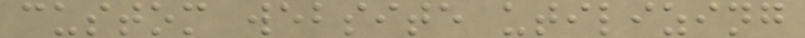custom website utilizing
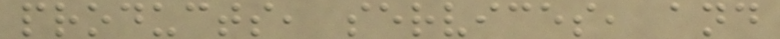products, services, and
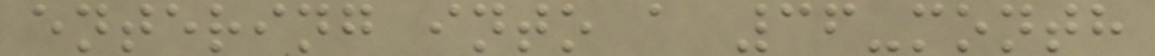entering into a 36-month
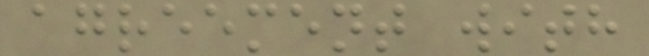agreement with
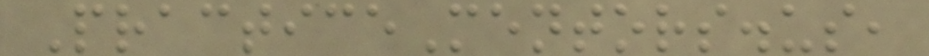PracticeMentors.us,
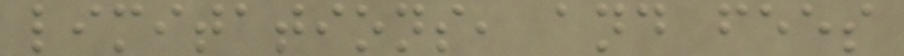limitations, and fees
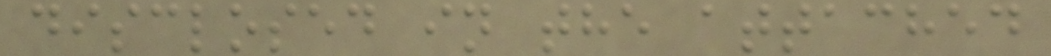disclosed in the attached
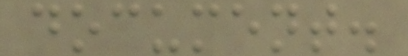document.
